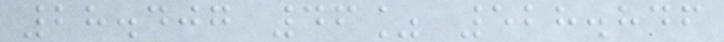28.407 46% 528.846
